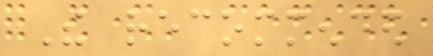The recommended
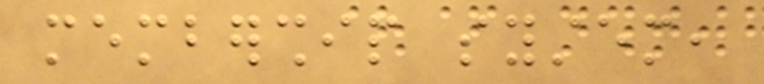membership system,
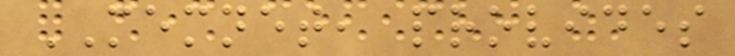MEMNET, provides
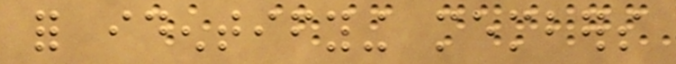for identifying members
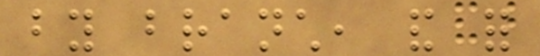by branch, and for
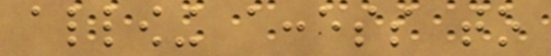allowing access to
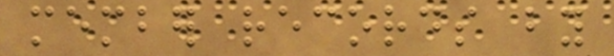member records by
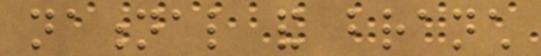national and branch
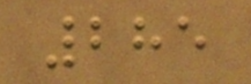285
